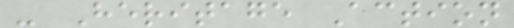- Heritage Action
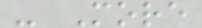- More
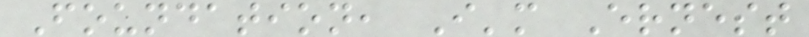Foundation, I'm Ernest
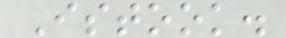Istook.
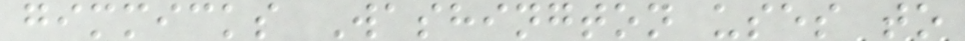gimmicks Washington uses to
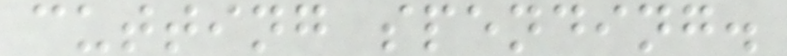cutting spending.
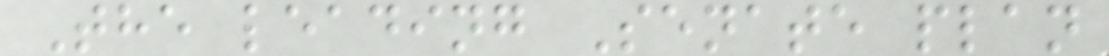The leading Senate plan
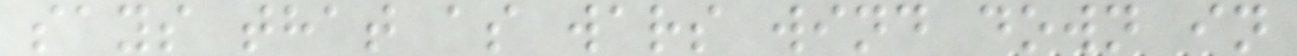says that as wars wind down in
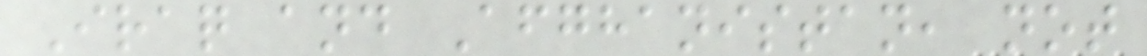Iraq and Afghanistan, not
